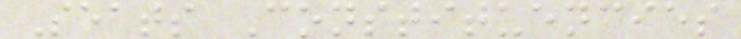Seats Constituencies
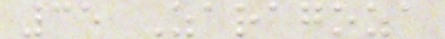35 Zaragoza
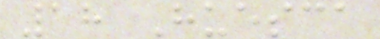18 Huesca
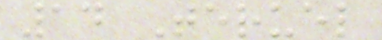14 Teruel
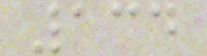134
